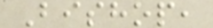Bishop,
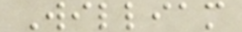William
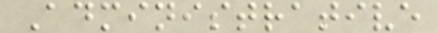Administrative
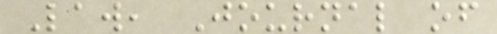Law, Journal of
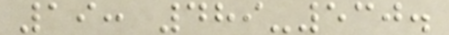19: 489-530.
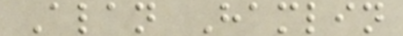Alan Hamlin
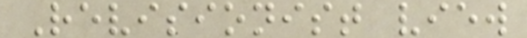Revisionist view
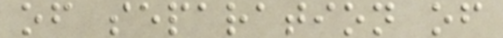of separation of
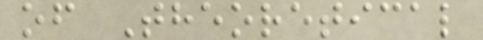of Theoretical
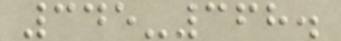345-368.
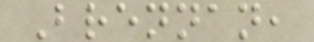Brennan,
